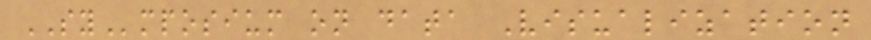SYmposium on data Visualization
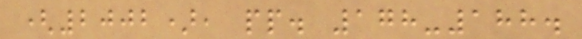(2002), pp. 178-188.
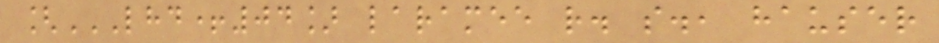[LHD+04] LARAMEE R. S., HAUSER
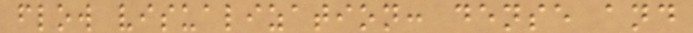flow visualization: dense and
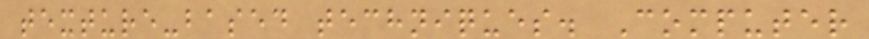texture-based techniques. Computer
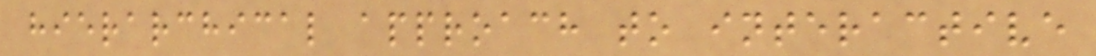hierarchical approach to interactive
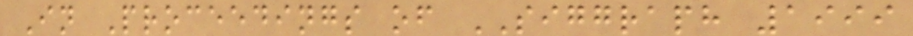In Proceedings of SIGGRAPH 1999
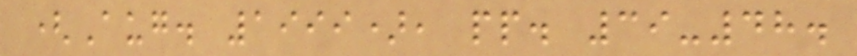(Aug. 1999), pp. 39-48.
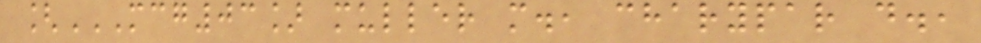[MCG03] MULLER M., CHARYPAR D.,
